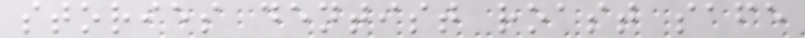stories dentist roast safe
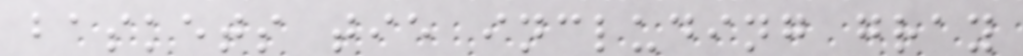baskets tie including gray
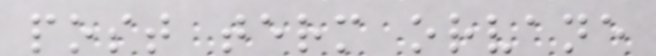post term orvane
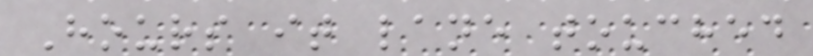Hours it lane touched
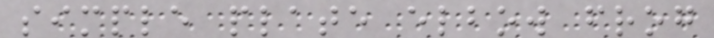simple plate elbow frog
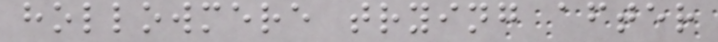hollowmere trying after
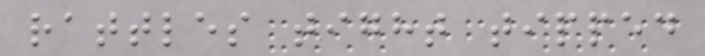rattles tight tipped
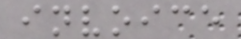invoice
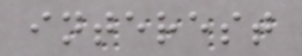interest
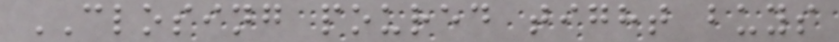CLOSING poured tight buys
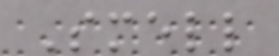Smell
